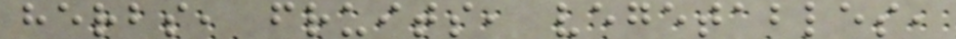herbs, fruits, vegetables,
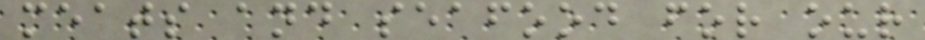meats and seafood for our
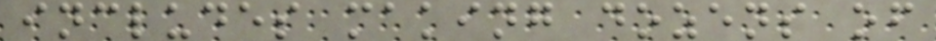includes making dozens of
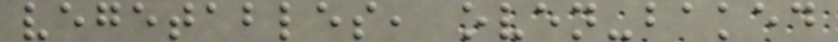vegetables, oven-baked
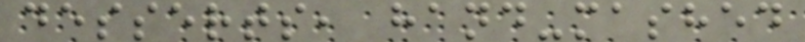desserts, hand-mashed
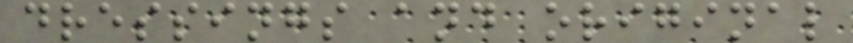dressings and original
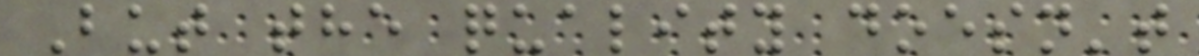But the quality doesn't
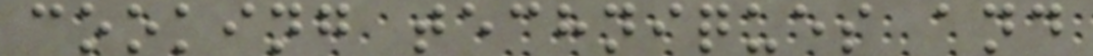cooking techniques and
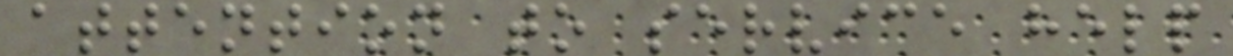attention to service help
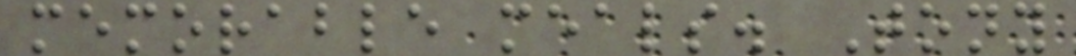memorable meals. Tony
